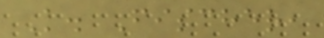K. Fischer,
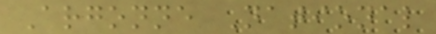Argonne National
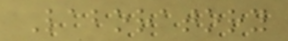Laboratory
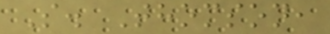S. Thomson,
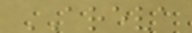AREVA
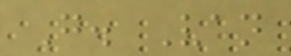G. Van
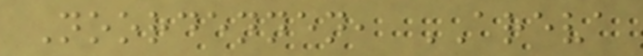Noordennen, AREVA
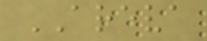AREVA
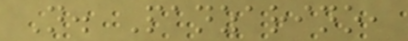N. Panzarino,
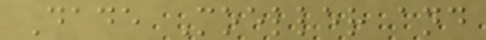Dade Moeller and
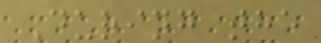During the
